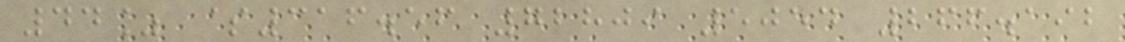44% $316.56 72809 5054 266.192
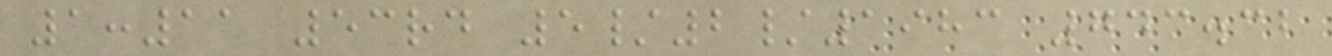1:11 53rd 5/2/1983 743.32
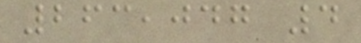263,047 4
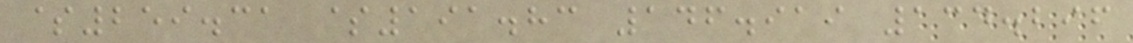$259.31 $191.83 146.919 134.296
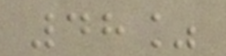48%
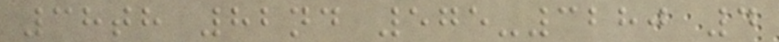38th 82nd 575-3280 4
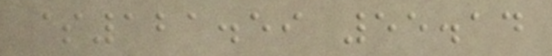$121.59 55.14
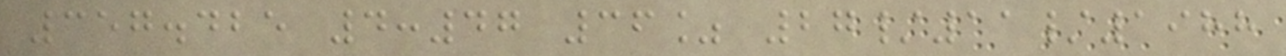357.425 4:47 36% 27/11/1988
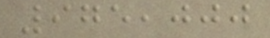975,000
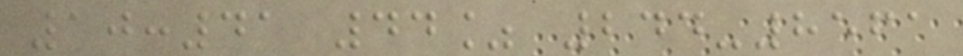10:41 44% 244-8561
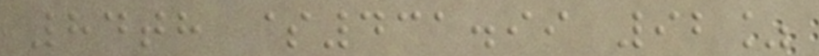84th $431.99 92%
